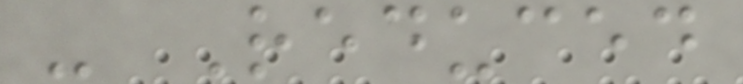- Reduced
